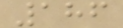186
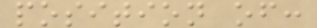position of:
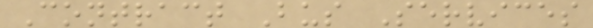Contract Bus Services
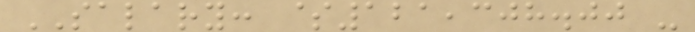SALARY: $121,308.00 -
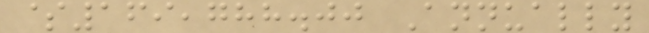$169,788.00 Annually
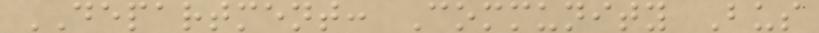DEPARTMENT: Community Bus
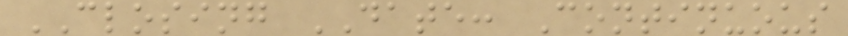CLOSING DATE: Continuous
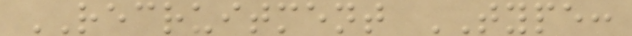RECRUITMENT TYPE:
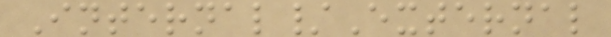Internal/External
